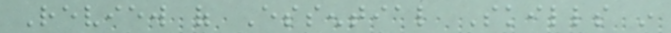Review of Essential Skills in
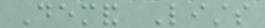Demand Lists
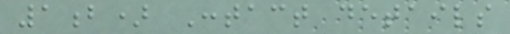1b) Contact details
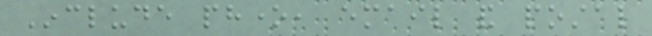Include phone, email and postal
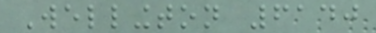Wellington 6140
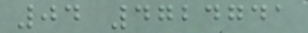04 4724741
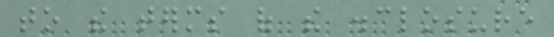to the terms of the disclosure
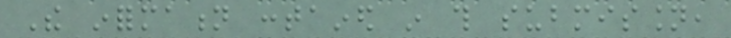The information contained in this submission,
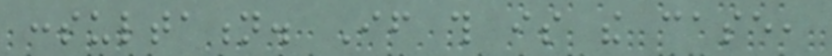consultation. If this is the case,
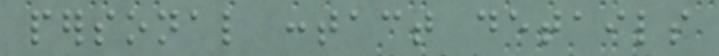personal contact details
